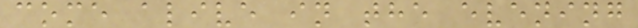come alive in the evening
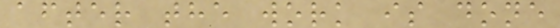after the work is done
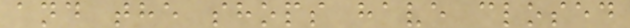and the shops have closed
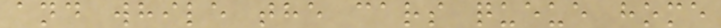and while the cars queue home
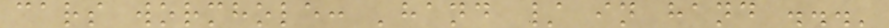cars wormhole: 'hand / in hand ...'
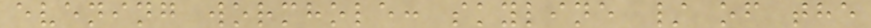evening wormhole: skyline / of the
